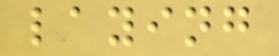laying
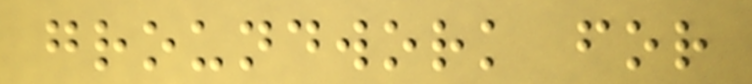groundwork for
